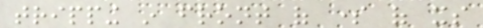tripping in front of some of its
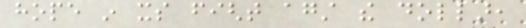hope in its fight against the dollar,
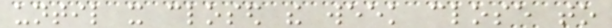until it closed the week close to
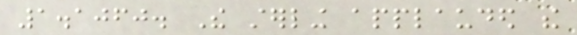1.1060. The sterling applauded the
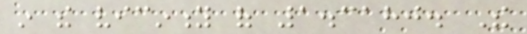in the vicinity of 1.3180. The
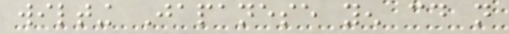wilting Japanese yen could not
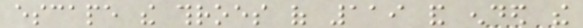escape the throes of 119 and ended the
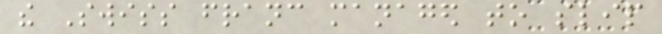the Swiss franc managed to slip
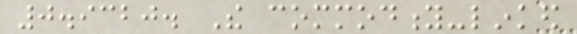0.9320. The commodity-linked
